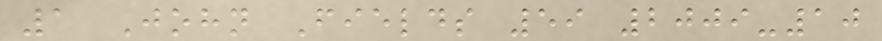1 John Fields 59 2009-10
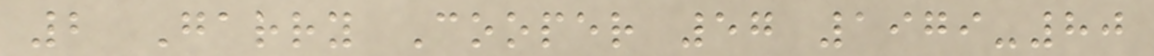2 Garry Cooper 57 1979-80
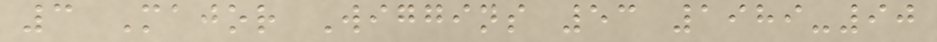3 Major Wiggins 53 1989-90
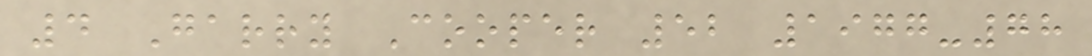4 Garry Cooper 52 1977-78
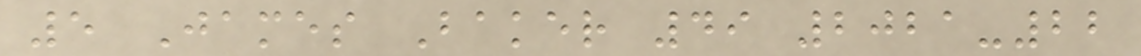5 James Baker 49 2021-22
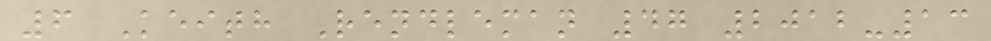6 Keith Rendleman 47 2012-13
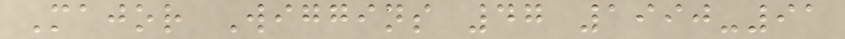Major Wiggins 47 1990-91
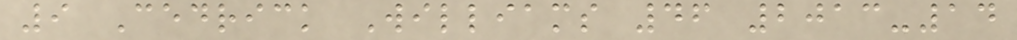9 Cedrick Williams 46 2013-14
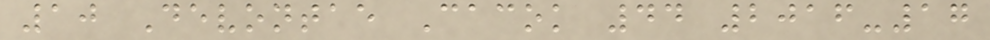10 Devontae Cacok 44 2016-17
